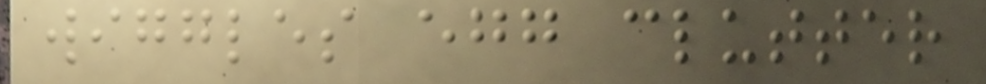wiggles egg clutter
